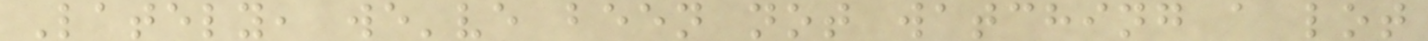Lately, we've been not watching a lot
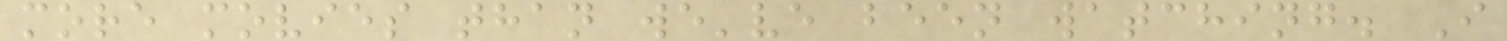more movies than we've been watching. I
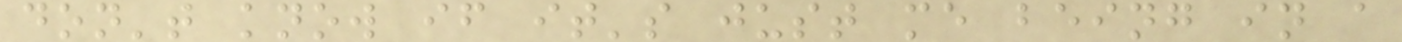don't know if it's just me being in a
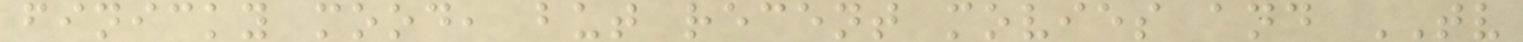finicky mood, but recent movies and TV
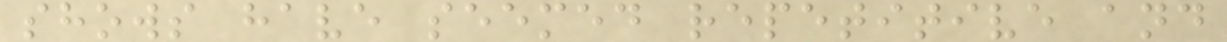shows have seemed repetitive and
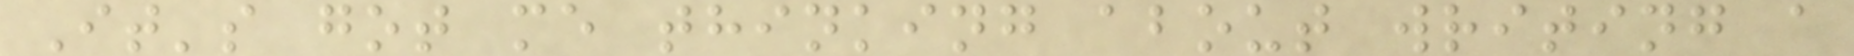It's got me thinking about writing a
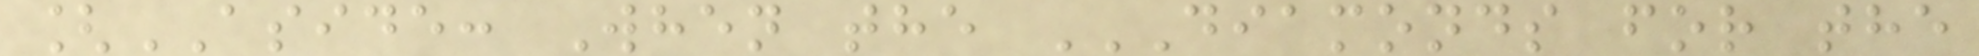[ASIDE: When the DIAMONDS FOR THE
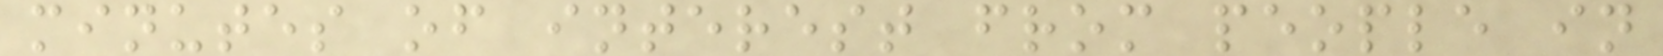minutes of interest from people in
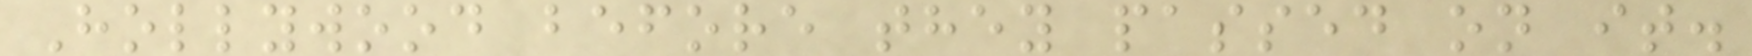Hollywood before they passed on it.
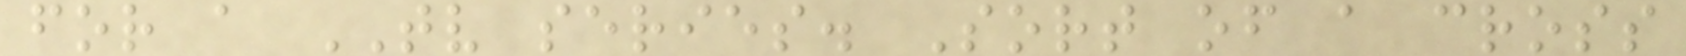for a TV series. Sort of a cross
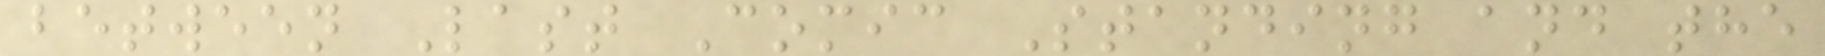between Last Comic Standing and the
